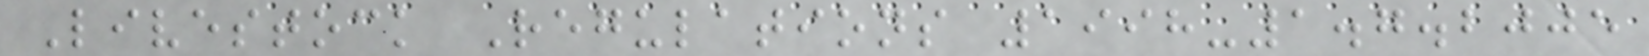Livestock Regulations 1998-1.7.2005
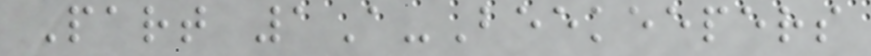Part 1A-Beekeepers
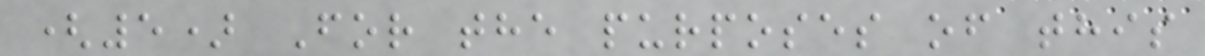(5) For the purposes of this
